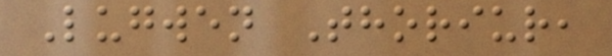Lugwen Thoriur,
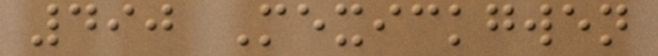490 Mexickgwen
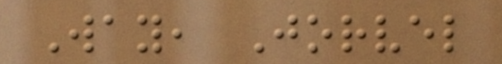Way, Jorvel
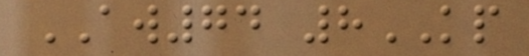AW74 8KP
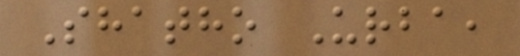Shatho Urba,
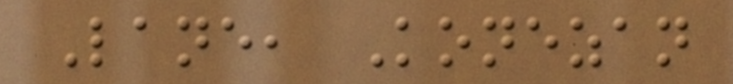Lane, Konezan
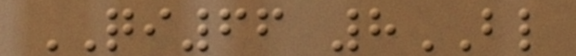QI66 8BL
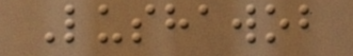Lushawob
